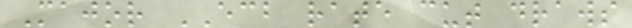Major ECB rate cut draws
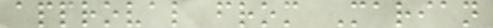approval from Marian
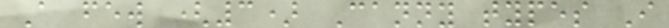A few (3) Canny types I
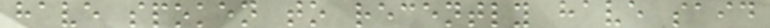have spoken to recently have said
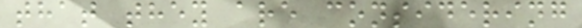that they are considering
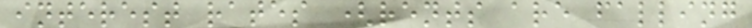interest rates (rents are falling
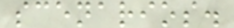scenarios.
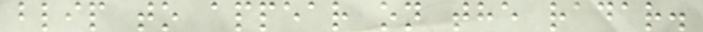blip to appear on the radar.
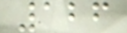126
